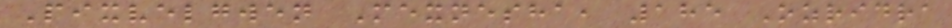Pixvelgwen Mexnesha, 185 Ozridra
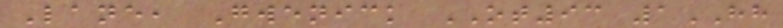Lane, Gwenick OT93 1HH
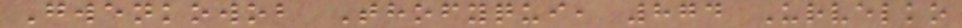Gwenkowob Thofyqui, 874 Urvelko
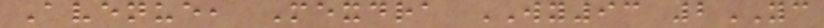Avenue, Mexdra WY93 2YC
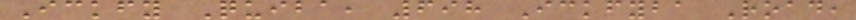Ickfy Quiba, 698 Ickfyba Road,
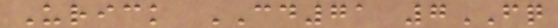Urick CD71 7FQ
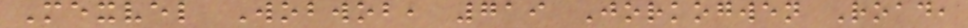Mexvel Wobwob, 719 Jorkogwen Road,
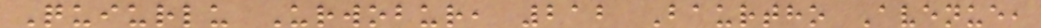Quiurlu Urwobur, 212 Baurtho Avenue,
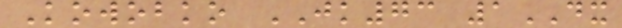Kowobko JK73 1DX
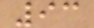93
